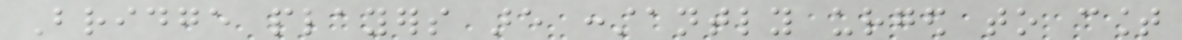Bridge players are constantly urged to count
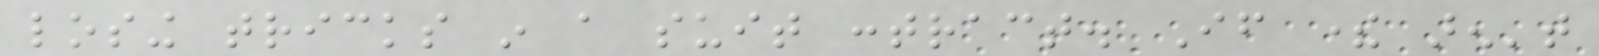losing tricks in a suit contract. If there aren't
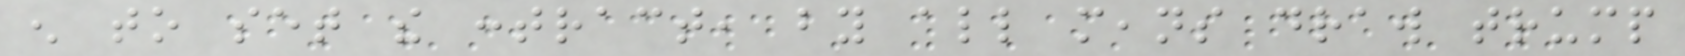enough to set the contract, by all means draw trump
